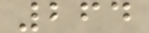264
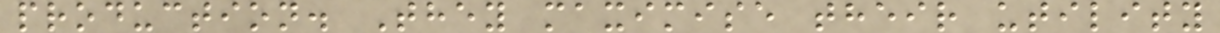production. They maximise their utility
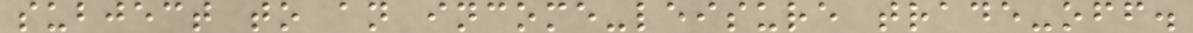subject to an income-leisure trade-off.
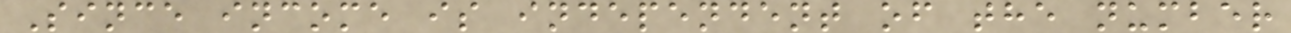Since income is independent of the number
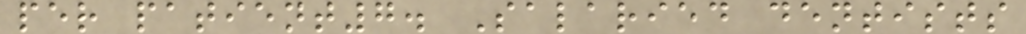per patient7. Salaried dentists
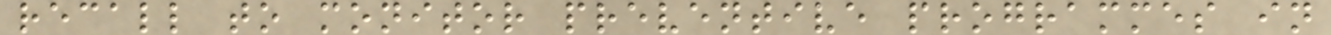recall to monitor preventive programmes in
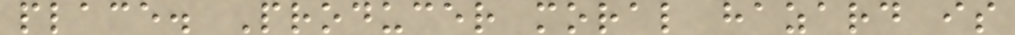place. Producer moral hazard is
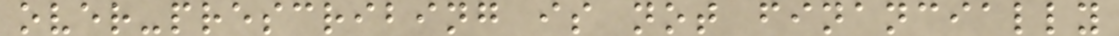over-prescribing is not financially
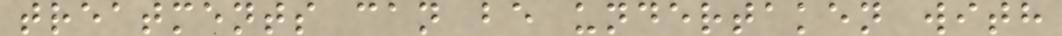treatments can be undertaken with
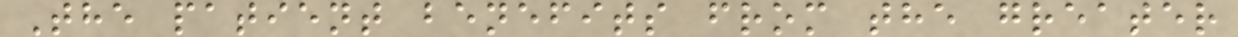The patient benefits from the greater
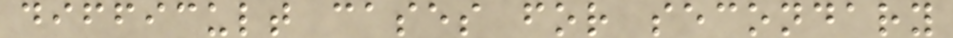difficult cases for secondary
